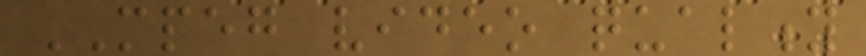MPEG video quality
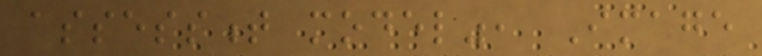assessment model", Image
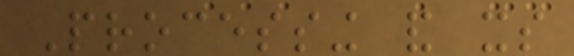Processing and its
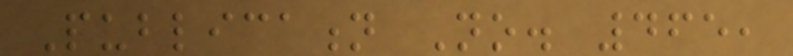Publication No. 465,
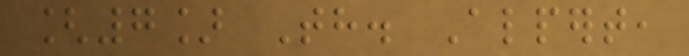[7] Th. Alpert,
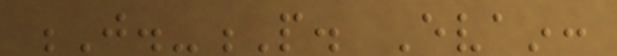J.-P. Evain:
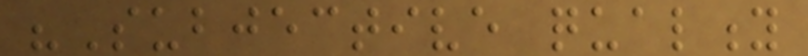"Subjective quality
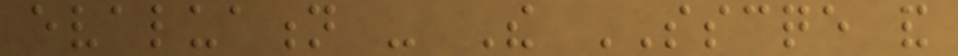evaluation - The SSCQE and
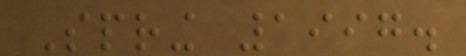Spring 1997.
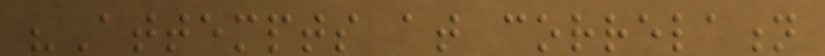"Attempts at correlation
